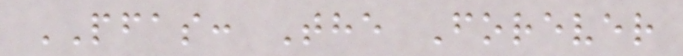PFAS: The Forever
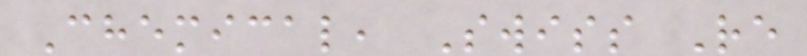Chemical, Swiss Re
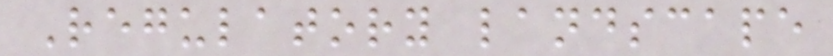Regulatory landscape
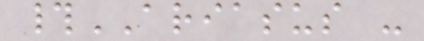#ARIASUS -
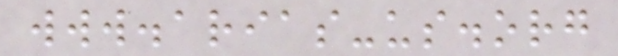www.arias-us.org
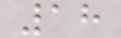18
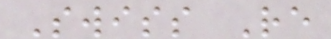Swiss Re
